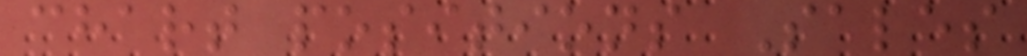chart positions Sales
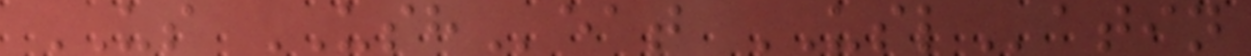US USHeat USLatin
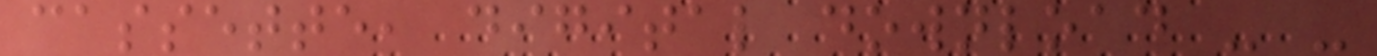cassette, digital download - -
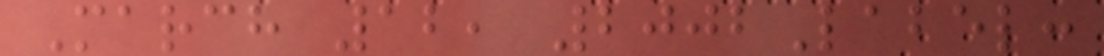March 12, 2002Label:
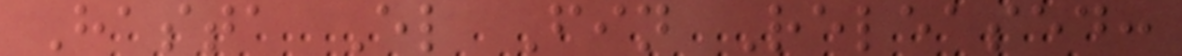Hasta El Fin Released:
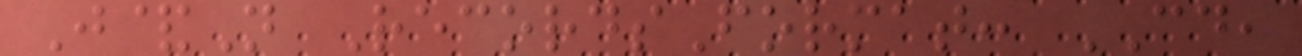J&N RecordsFormat: CD,
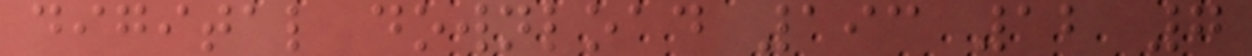digital download 193 12 7
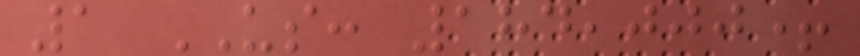1 US: 184,000+
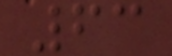63
